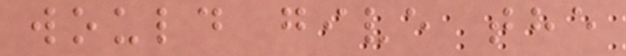would give the
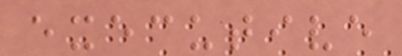executive
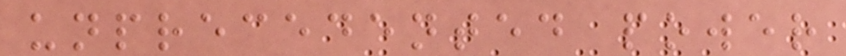unprecedented power
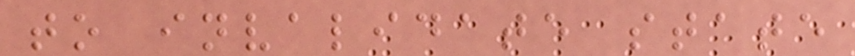to invalidate state
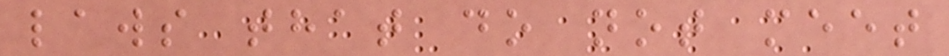laws that do not meet
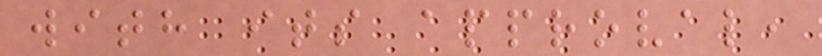with its approval,
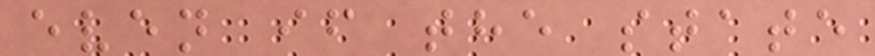even if the state
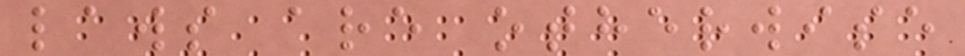laws are otherwise
